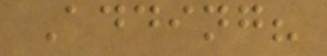Adding?
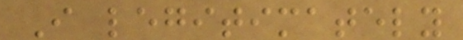I legitimately
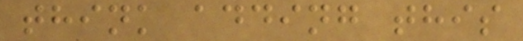think adding this
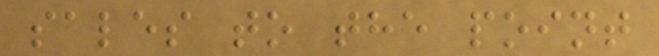sales to the point
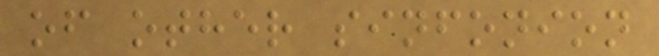of other sinfonion
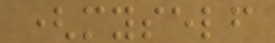(myself
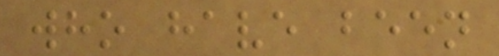who have been
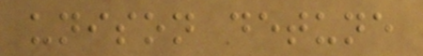unison detune
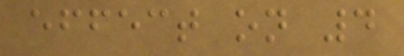effect on 4
